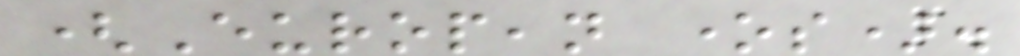(European ones).
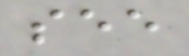see
